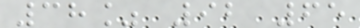38% 92 65
